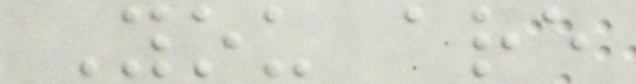You are
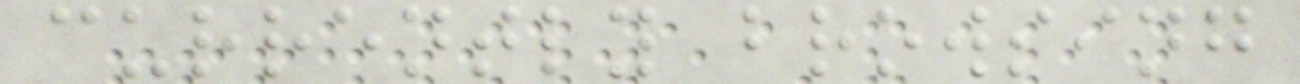currently browsing
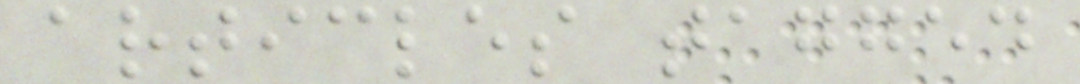articles tagged
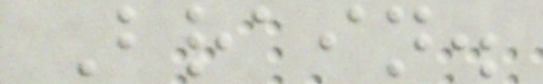Brain.
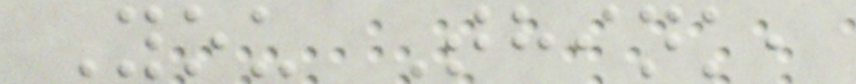You Think,
